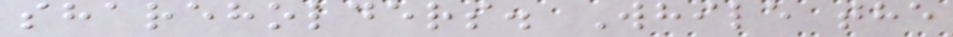shareholders. While the
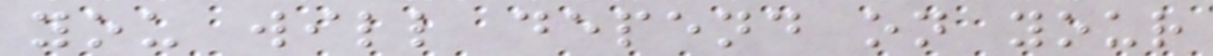you will depend on your
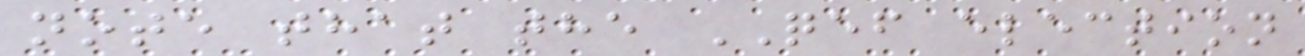note that the QEF election
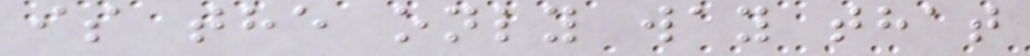is the only way that
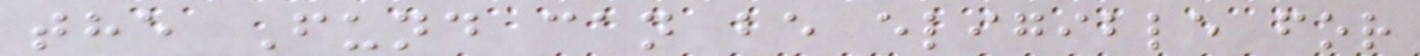the Fund can be eligible for
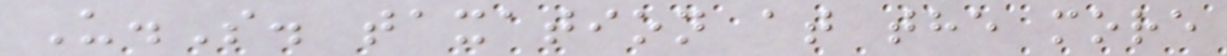U.S. taxation at the more
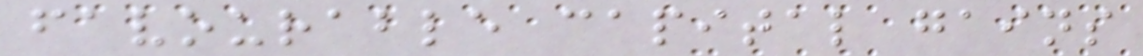favourable capital gains
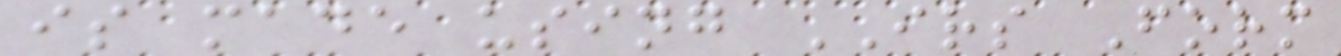is made using IRS Form
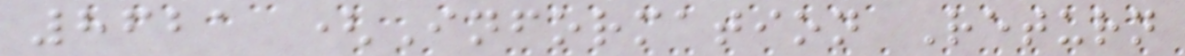8621 (Information Return
